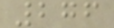276
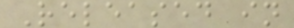Released in
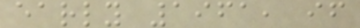early 1961, if
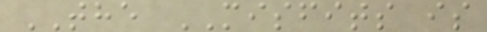THE MISFITS is
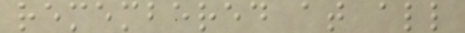remembered at all
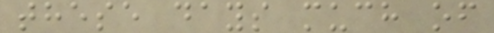these days much of
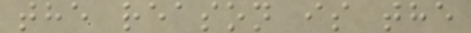the reason is the
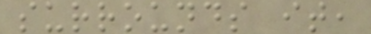surrounds it,
